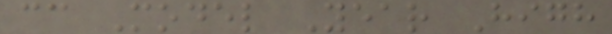cc Model Year High
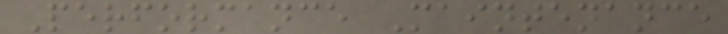Performance Maintenance
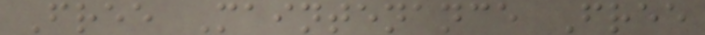Free Maintenance Free
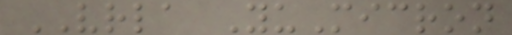VRLA YuMicron
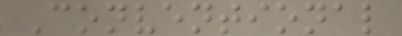Conventional
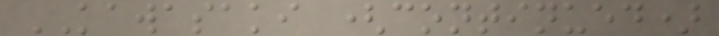KAWASAKI (continued)
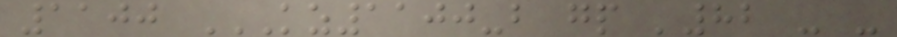1100 KZ1100-B GP '82 - -
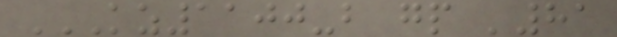KZ1100-B GP '81
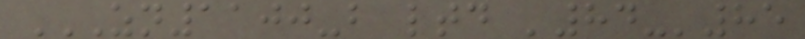ZN1100-B LTD '84-'85
